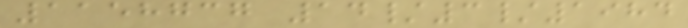1158737 14/3/1984
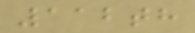112th
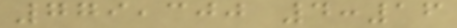779,300 4:16
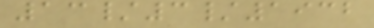13/3/1932
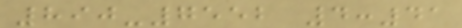890-7552 4:41
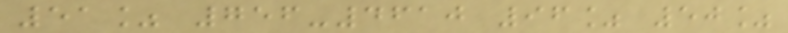51% 756-4610 96% 50%
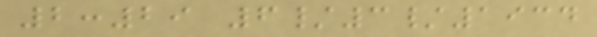2:29 6/3/1934
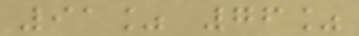91% 76%
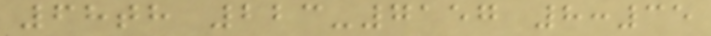68th 223-7157 8:35
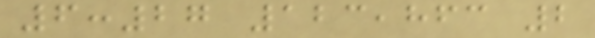6:27 123,863 2
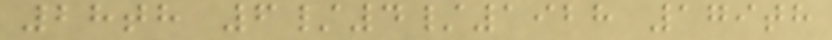28th 6/4/1928 179th
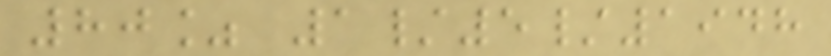80% 1/5/1948
